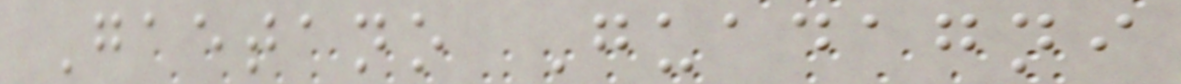Gaetano Guadagni
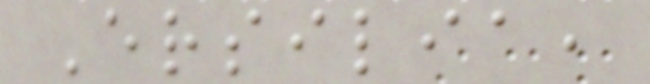Ersilia,
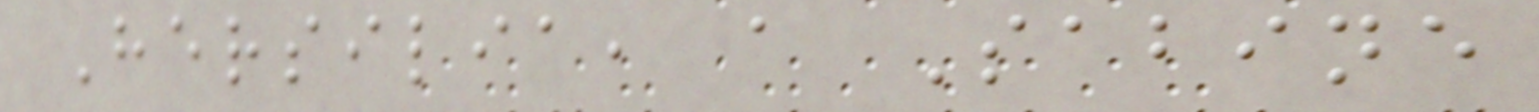Hersilia, a Sabine
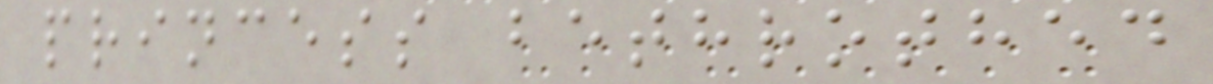princess bethrothed
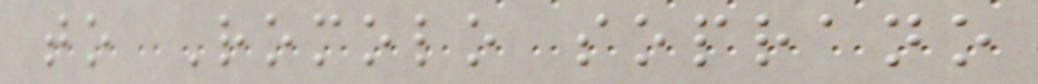to Romolo soprano
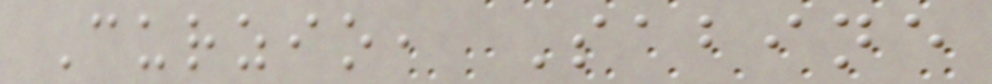Curzio, Sabine
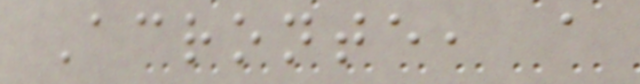Acronte, a
